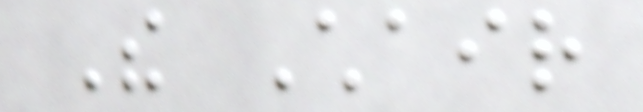The Chair
